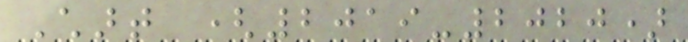Chart (2019-2020)
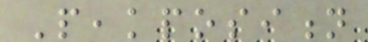Peakposition
